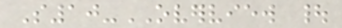S10-OVERVIEW |
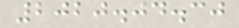2020.04.30
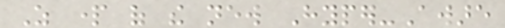As part of the new Hyper-Aware
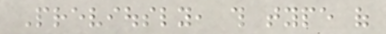Previously, this type of
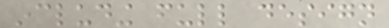including full design
